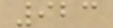923
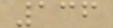136
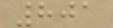801
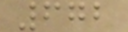672
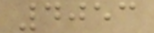4053
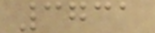3731
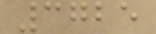3725
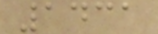1431
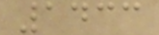1433
